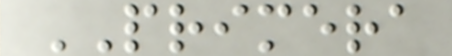PRIMERA
